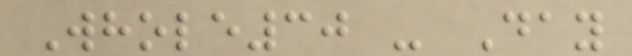Whole30 - Day
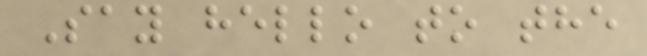Say hello to the
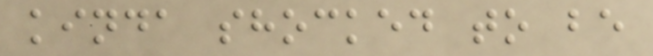kinda shocked to be
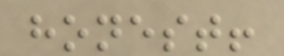honest!
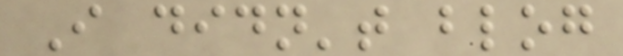I didn't blog
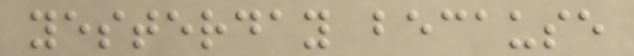yesterday because
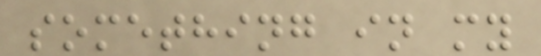something in my
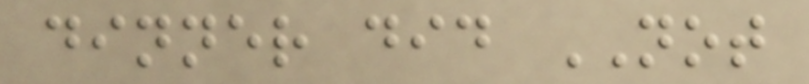dinner did NOT
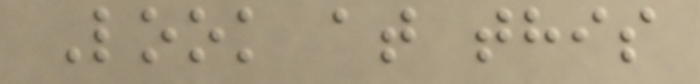Look at this
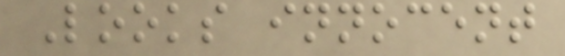Looks innocent
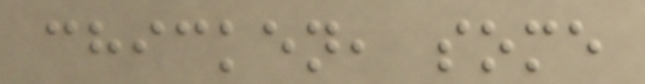chicken, some
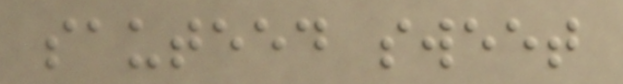sauteed sweet
